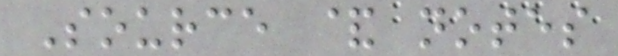Source & notes
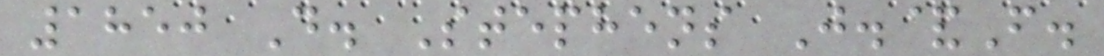1850 D. Stephens J.&F.
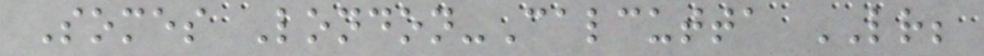Somes London-Calcutta LR;
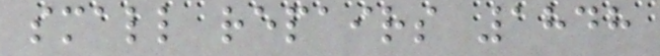small repairs 1848
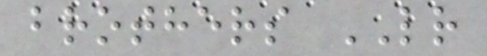brothers LR
